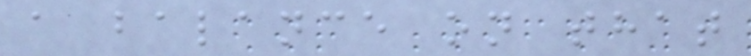a balance on that
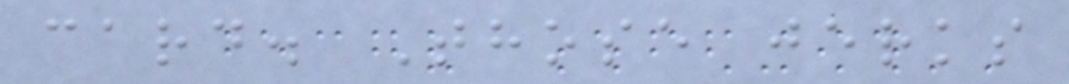card. Those jerks
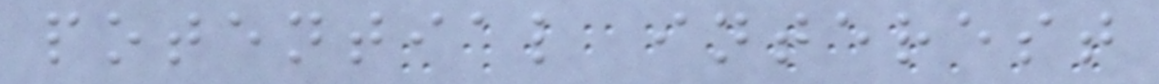potential interest
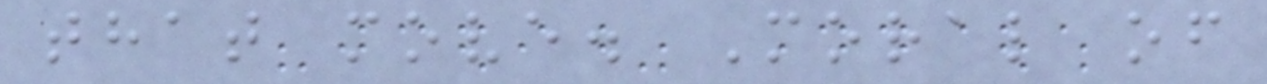that move. Moral of
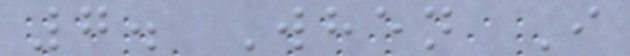7. When I
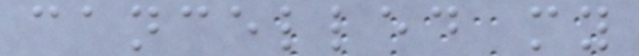cancelled my
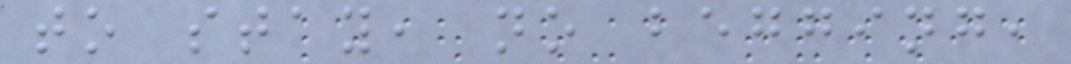to stay, no begging,
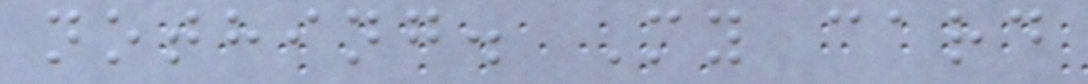nothing. My card
